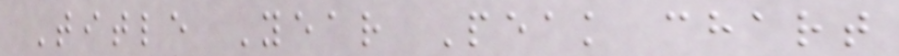Title Year Peak chart
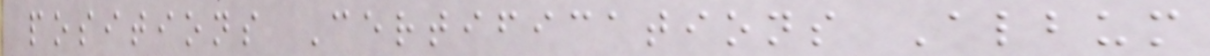positions Certifications Album
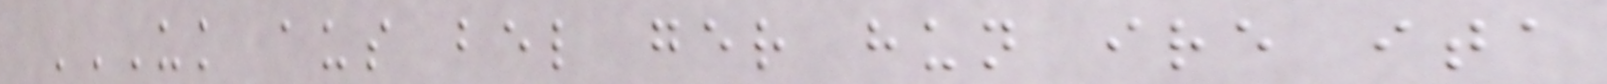UK AUS BEL GER HUN IRE ITA
